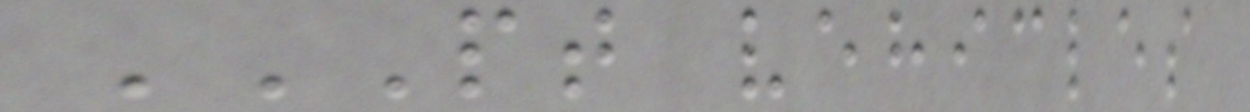PT VEHICLES
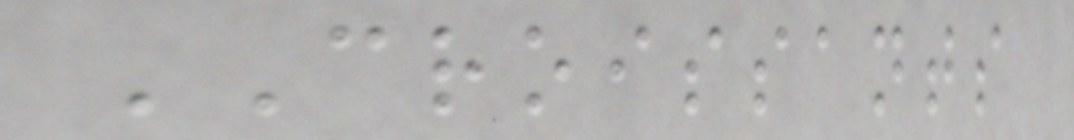CROISSANTS
